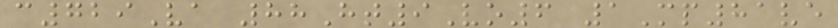c729Va 88Ht9Vo6 1Mp81ve
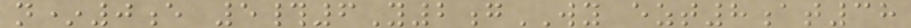n*0e 5#6Y2gWY ezt8at38
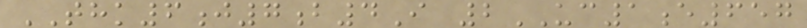THK6j7b4I 2UC1e657
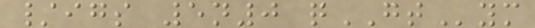/igs 5n0 qGTym
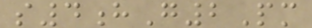s4hG2Pm
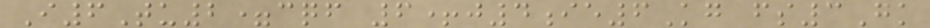I6Tu2=cqf 6+j4ie6Kg fs3Gk
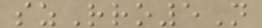szRro5N
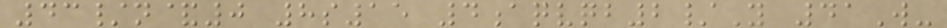43/n&0 8s15 4aqvqb2/Y 41W-
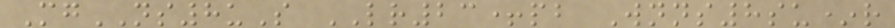MgNS8uS LR23+pb Wnns8su*r
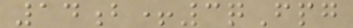14b+3qFpg
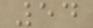54
